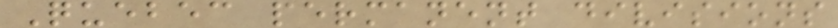Quebec permanent divisions
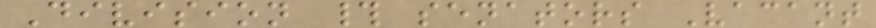Division # senators Vacant
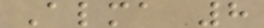Alma 8
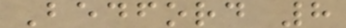Bedford 8
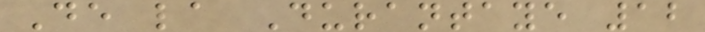De la Durantaye 12
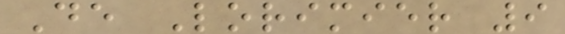De Lorimier 9
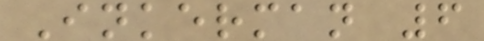Inkerman 6
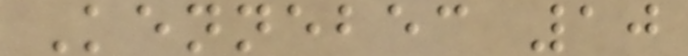Kennebec 10
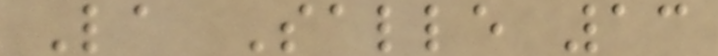La Salle 13
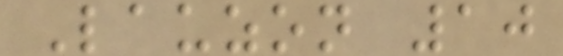Lauzon 10
